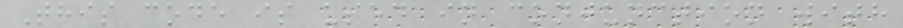This code is used in conjunction with
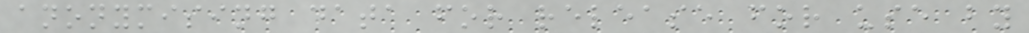anonymising data for release for use by
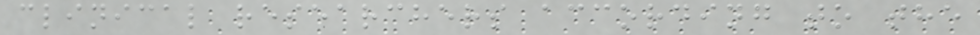clinical researchers according to the
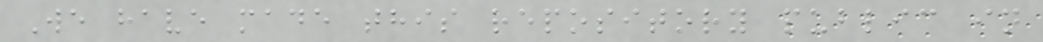We have made this repository public in
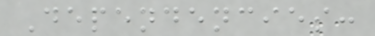Dependencies:
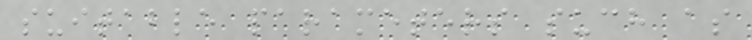suitable parameters such as
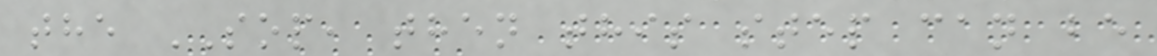the SOP, then this step can be
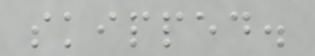skipped.
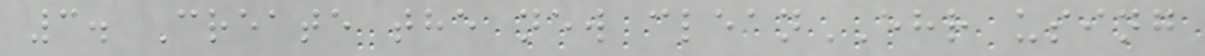3. Create the new cleanEHR using
